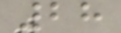28
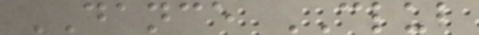DANCE CLUB
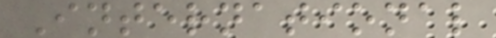International
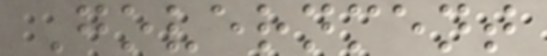Government
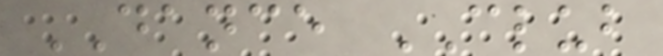DANCE CLUB
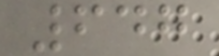647
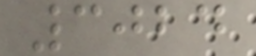3024
